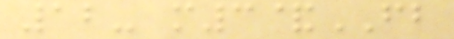12- m3&FB
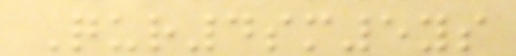Qur4sm5ys
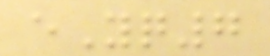eYq7
